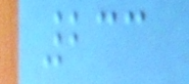233
